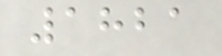1821
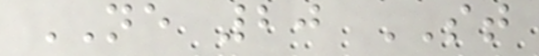NE 20 ST
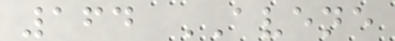164 AVENE
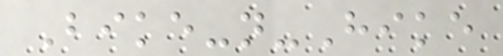Bike-n-Hike
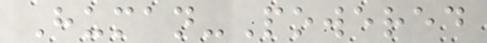Human-Powered
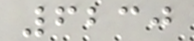6230
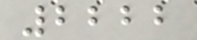2222
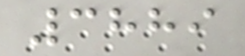3889
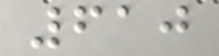610
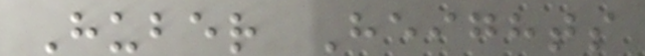Huber Heights
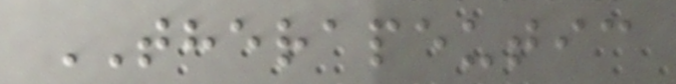THERAPEUTIC
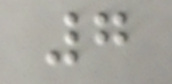7
